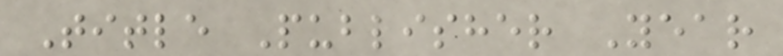Title Publisher Year
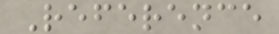Reference
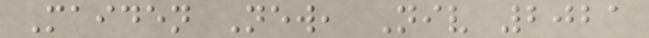Maiden New, Niv 2021
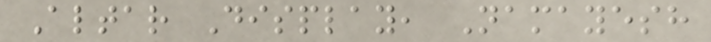Altar Display, Namayesh
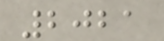2021
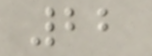22
